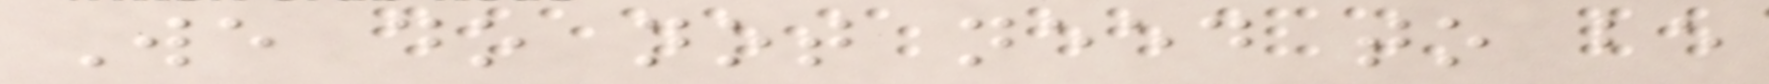We do not need to be
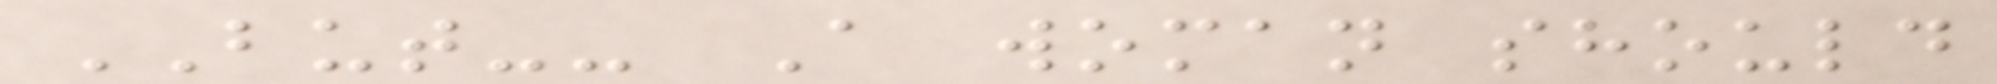BUT-- A woman should
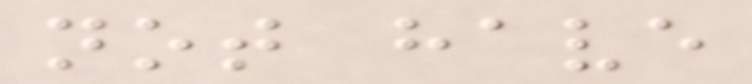not have
